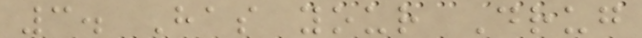3. Has your Drug
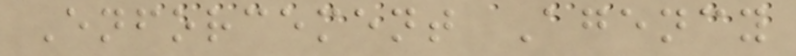Enforcement Agency
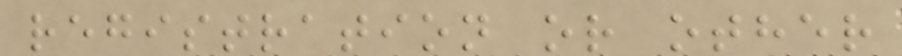registration or other
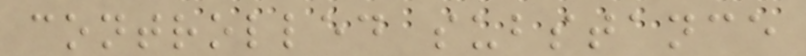controlled substance
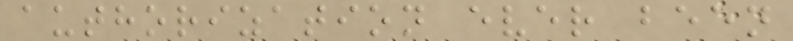authorization ever been
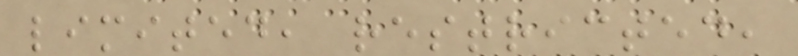limited, restricted,
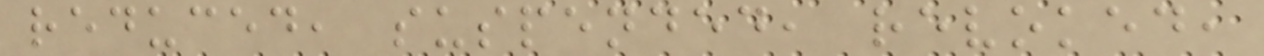reduced, suspended, revoked,
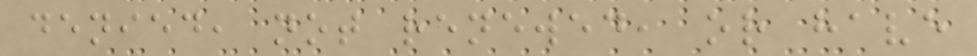denied, not renewed, or have
